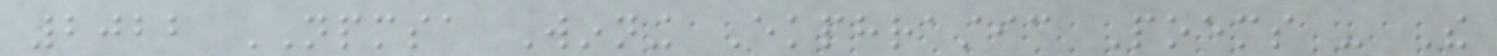2022 NPMSA Winning Ekphrastic Poems - The
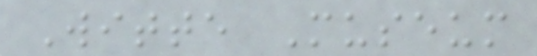Witte Museum
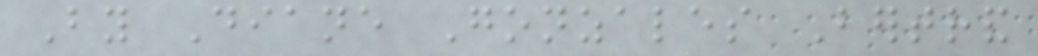By Diane Gonzales Bertrand
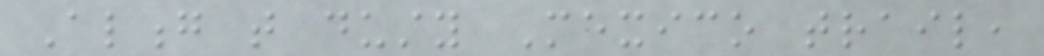Along that dusty Mexico trail,
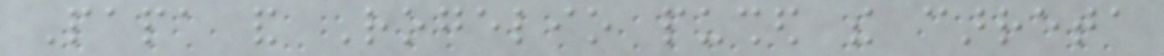Papa and Rogelio pushed the carreta
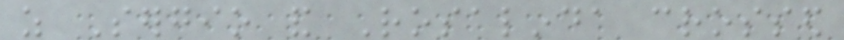as Sergio and Rosalinda crossed
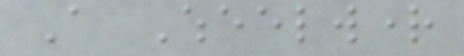A Wheelwright
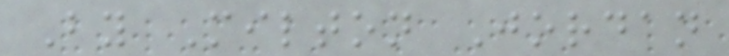By Milton Jordan
